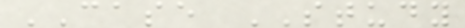CASE STUDY
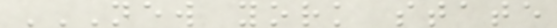NEW YORK STATE
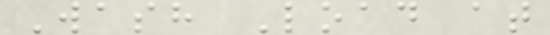Wash Load at
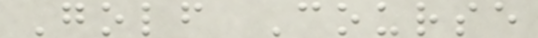Golf Course
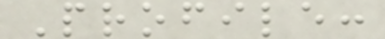Profile:
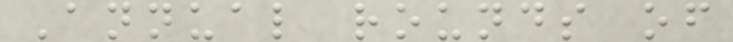Annual rounds of
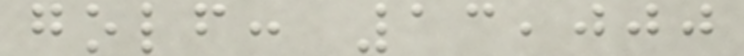golf: 13,000
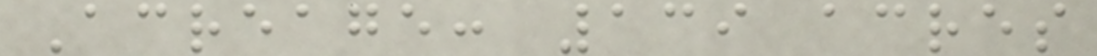Acreage: 139 acres
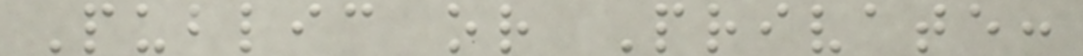Public or Private:
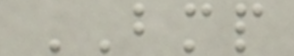BMP
